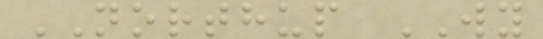NORTHUP WY
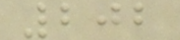202
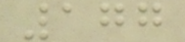177
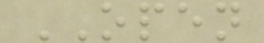OPEN
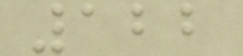122
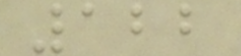122
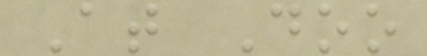At Doo
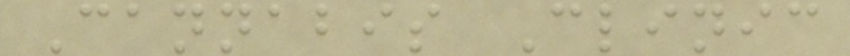Cannabis Clinic
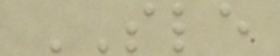SLE
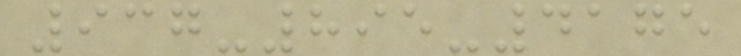937-895-4175
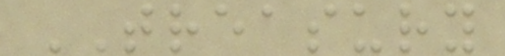TREASURY
